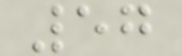57
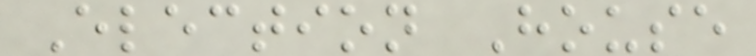Election House
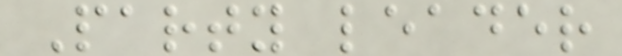Party leader
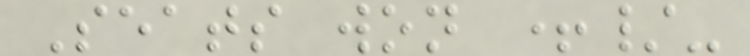Seats won +/-
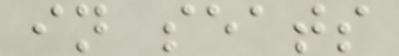in seats
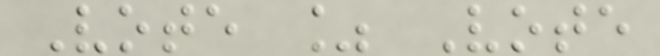Vote % Vote
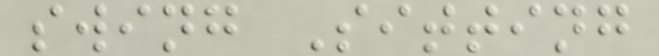swing Sitting
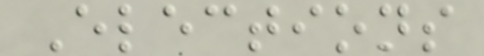Elections
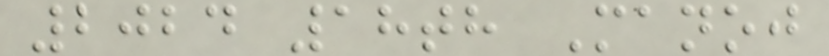2024 18th Manoj
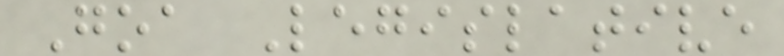Goa Legislative
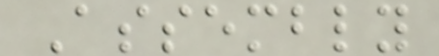Assembly
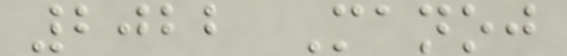2022 Manoj
